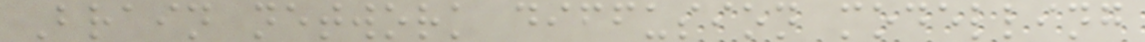Brain network diffusion modelling
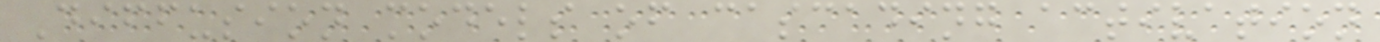Diffusion models of cascading activation
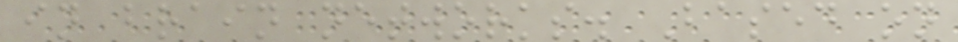in brain networks. Based on
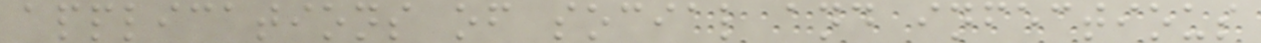applications of social and infectious
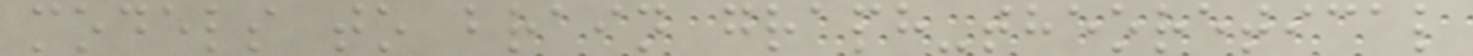models to brain graph-theoretical
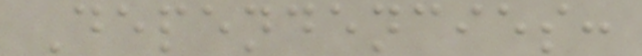Dependencies:
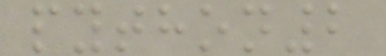python2
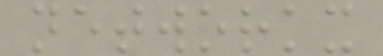networkx
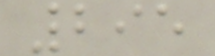295
